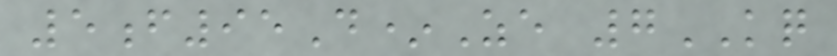5f95D*Ze 7KQ
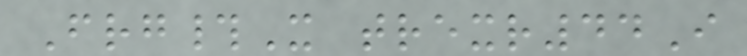Frg#X trexr44I
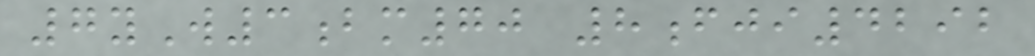7yW3bm70 8fji4292
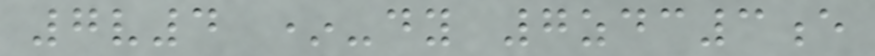7v4 *-dy 7zdc3e
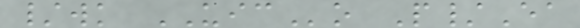/wk UICo P/Ea
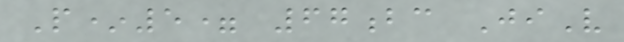P*5= 67bc JiV
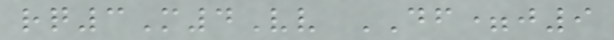rq3M4Vv DF=j9
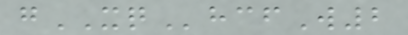gXQhcfW2
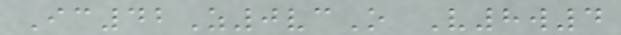Ic42Z0vcO V8w4
